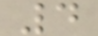4
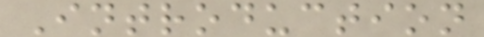Introduction
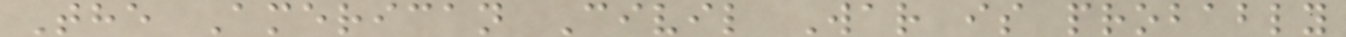The American Civil War is probably
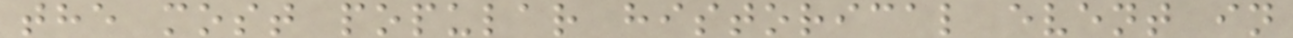the most popular historical event in
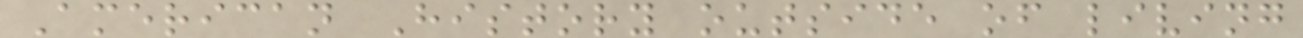American History outside of living
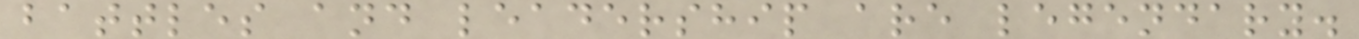battles and leadership are legendary.
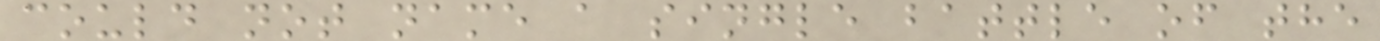could not name a single battle of the
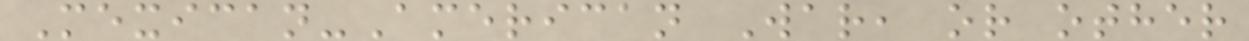Mexican-American War, or other
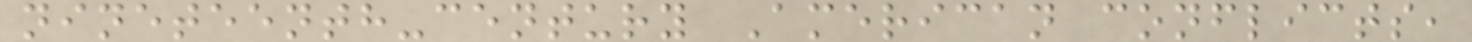nineteenth-century American conflicts,
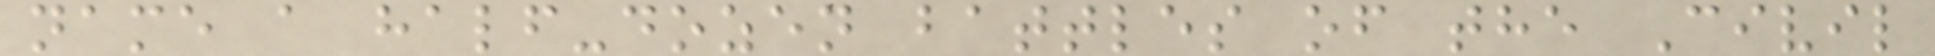name a half-dozen battles of the Civil
